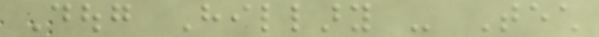Doug Hillary - Tech
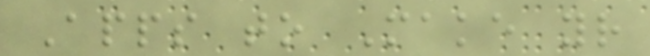Apps to Make your
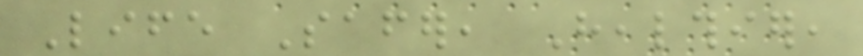Life Safer, Healthier,
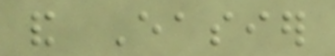and Easier
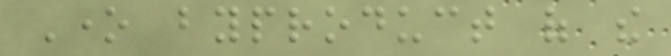One byproduct of the
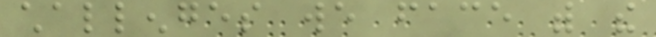challenges we face with the
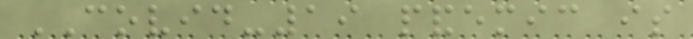COVID-19 pandemic is
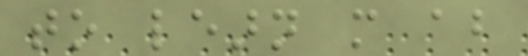to learn more about
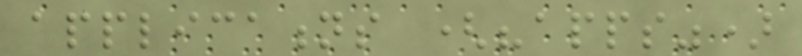applications ("apps")
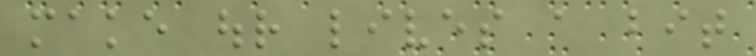make our lives a bit
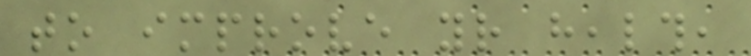to improve your health,
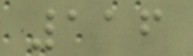116
